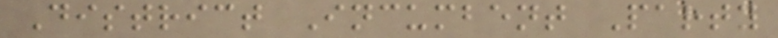District Incumbent Party
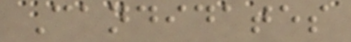Candidates
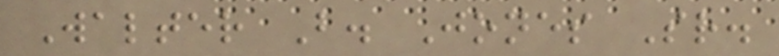Walter B. Jones Sr.
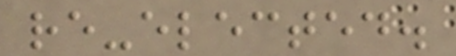re-elected.
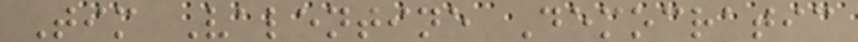Tim Valentine Democratic
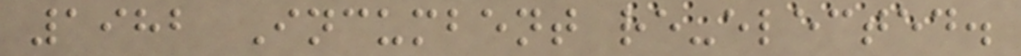1982 Incumbent re-elected.
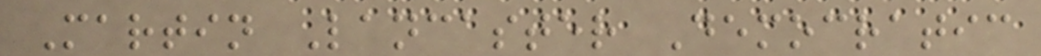Martin Lancaster Democratic
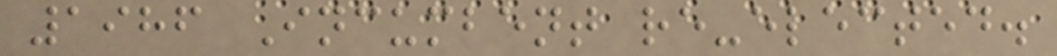1986 Incumbent re-elected.
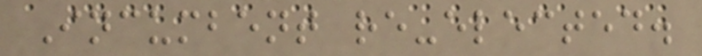Incumbent re-elected.
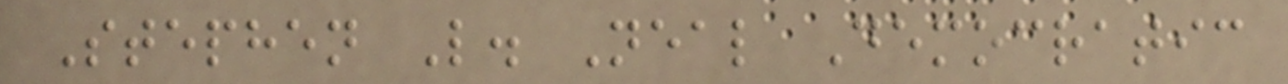Stephen L. Neal Democratic
